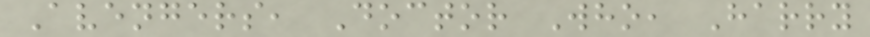Avengers, Doctor Who, Harry
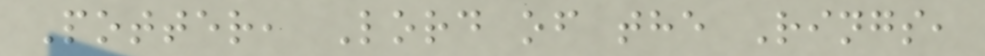Potter, Lord of the Rings,
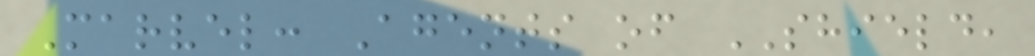Marvel: Agents of SHIELD,
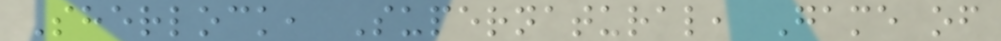Sherlock, Supernatural, Game of
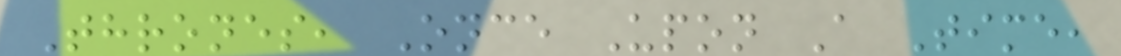Thrones, Once Upon A Time,
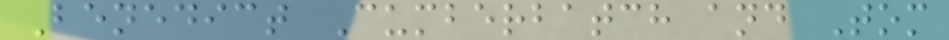Benedict Cumberbatch and Tom
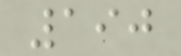190
